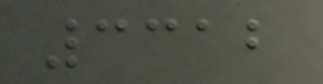3312
